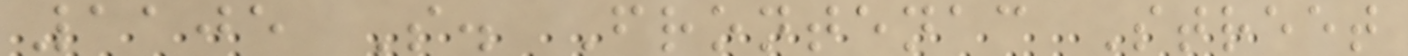1105 S. Frontenac Street
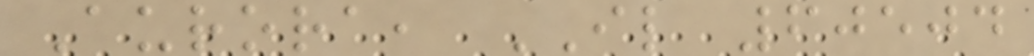Aurora, IL 60504
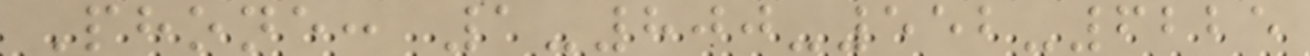Phone: 1-800-552-6225
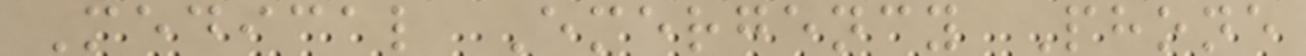Medical Emergency Phone
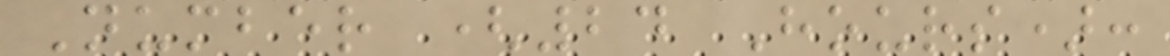Number (24 Hours):
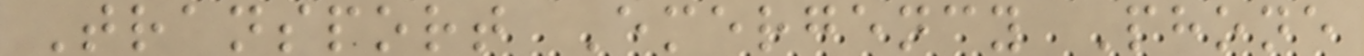Transport Emergency Phone
